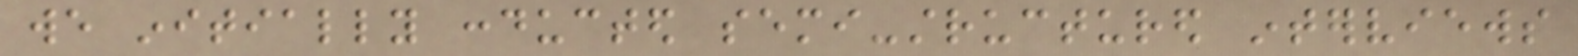we initially conducted semi-structured interviews
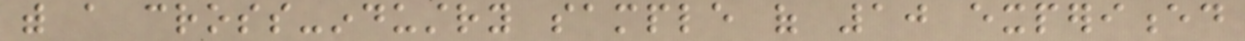with a cross-industry sample of 10 experienced
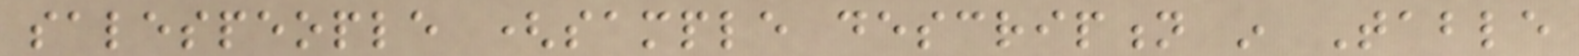salespeople (sample description in Table
